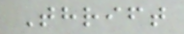Thrift
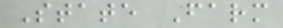State Farm
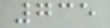735
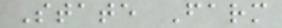State Farm
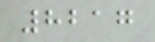8217
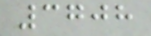3708
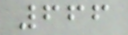666
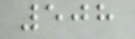508
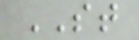ST
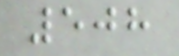508
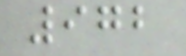972
